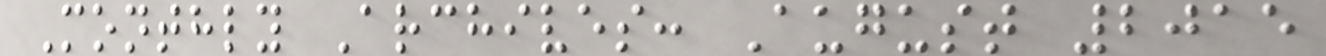Monthly Archives: August 2015
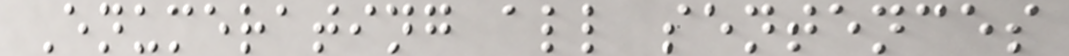Enumerating all sentences
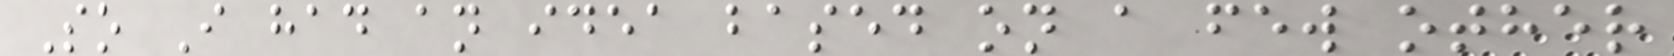So I had an idea based on a few other
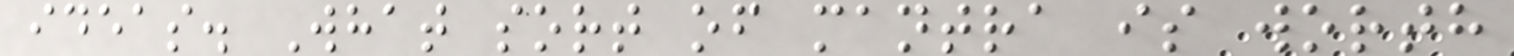ideas. What sort of mantra is worth
